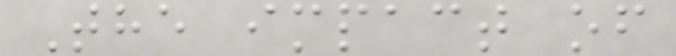The impact of
